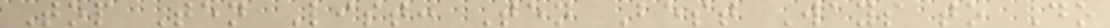Top Ten List: Ten Best Ways to Do
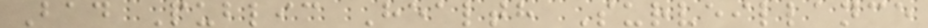Bad Public Health Surveillance
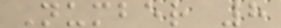Number 8
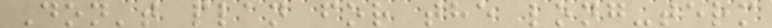Don't plan for the long-term
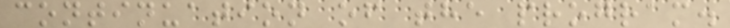continuation of the program.
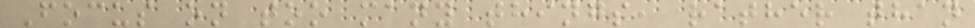Focus on too many things, rather than
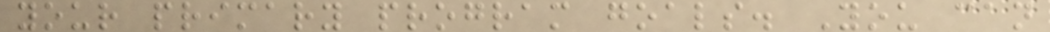your primary program goals. You can
